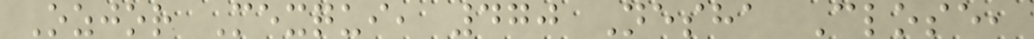Ozjor Mexqui, 470 Nesha Close,
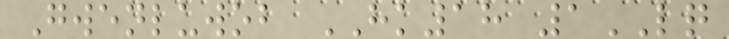Gwenluwob HK18 1LQ
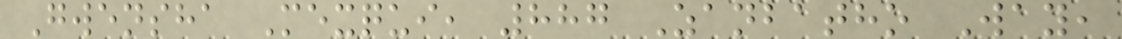Gwensha Mexqui, 887 Zanbatho Way,
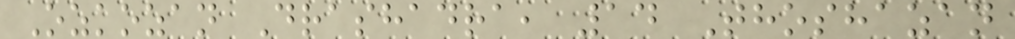Ozkozan Drashadra, 14 Thoshazan
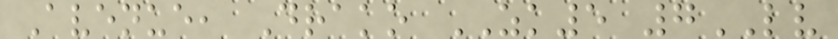Avenue, Drako ZK5 7LV
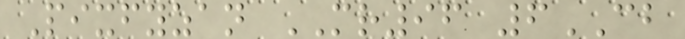Pixfyzan MR96 6CB
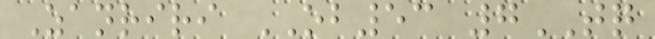Zanriri OB53 7TQ
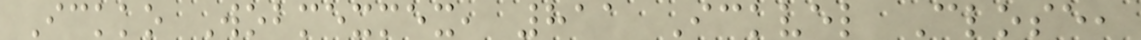Ickko Wobmexmex, 811 Ickvel Close,
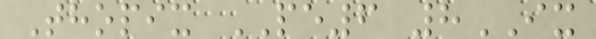Thopix PE6 8IX
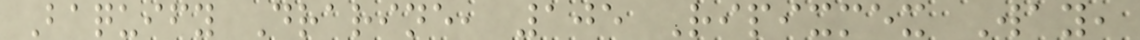Baquify Drarine, 105 Ripixmex Way,
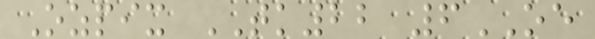Ozpix TK22 6OE
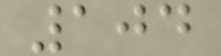104
